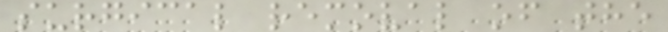surgical removal of the
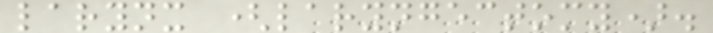larynx (laryngectomy).
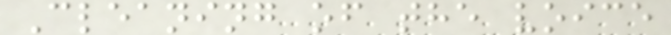Cleaning of the voice
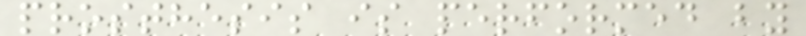prosthesis is performed by
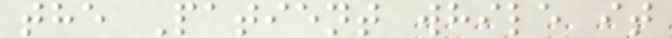the Patient while it
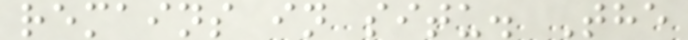remains in situ. The
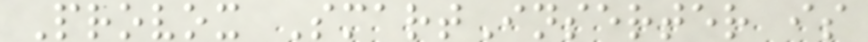Provox SmartInserter is
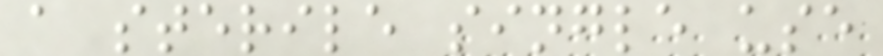a sterile single use
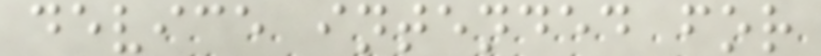device intended for
